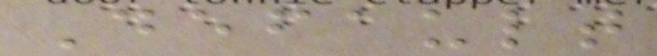Default
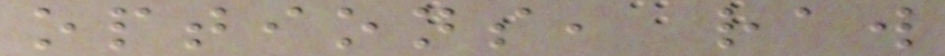options, raw
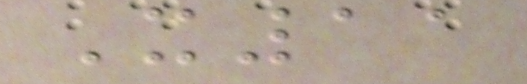X11
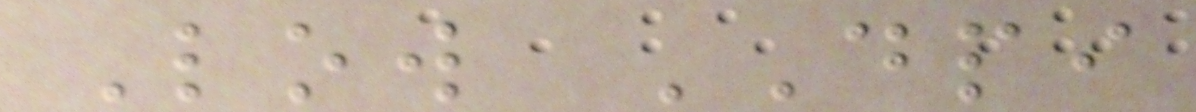Low DPI
